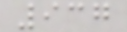937
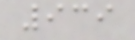939
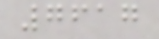7617
